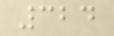324
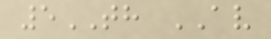5TH AV
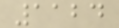1124
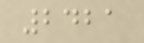2421
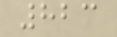823
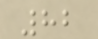82
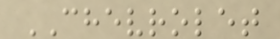CHEVROLET
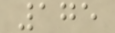175
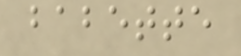babette
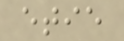etie
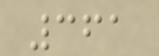361
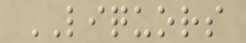LIQUORS
